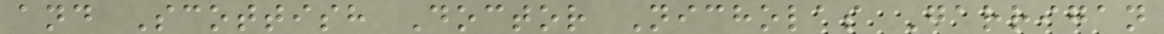and Scottish Doctor Nicholas Garrigan
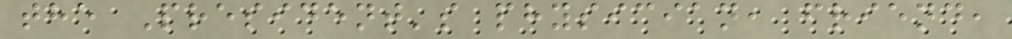the President's physician, friend,
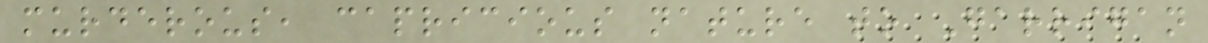murderous, capricious nature to Garrigan
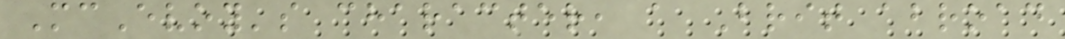McEvoy's character, a Brit abroad
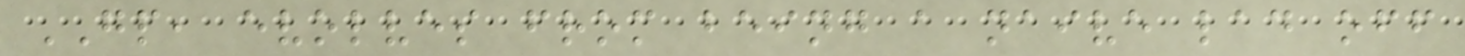GP, evolves from being a naive lad off
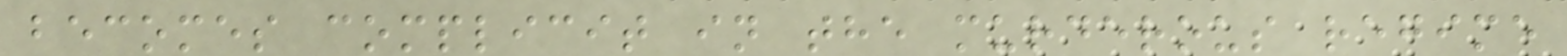becomes complicit in the murderous regime
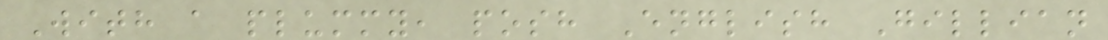With a plummy, posh English Gillian
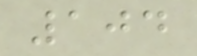104
